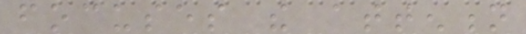focuses the attention
